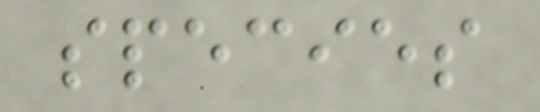species
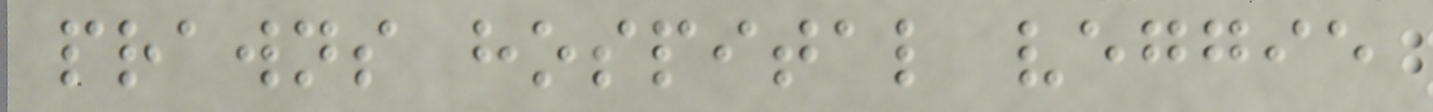prawns hospital veggie
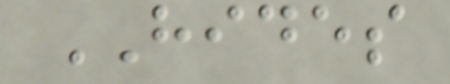HIDES
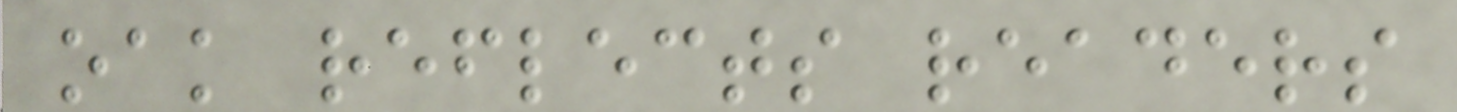oak reflects readers
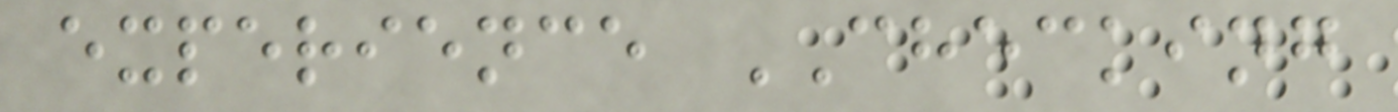experience CHECKING
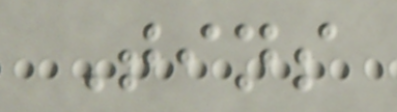Tins
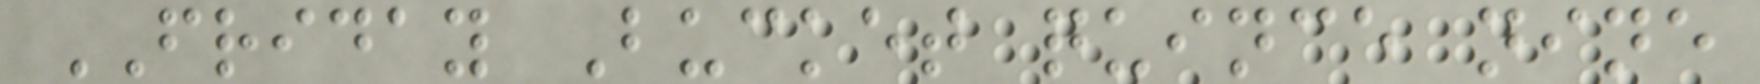FRIDAY Bucket quince nine
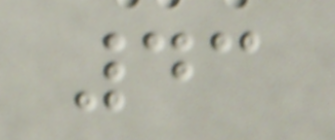43
